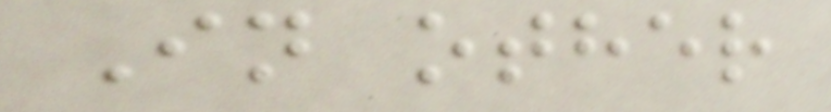In other
